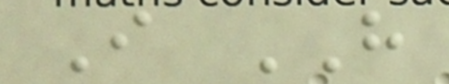I HAVE
